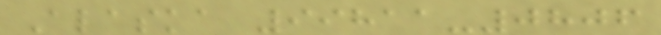Alaska 99811-0806
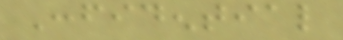Confidential
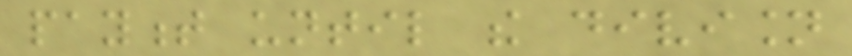payment until the division
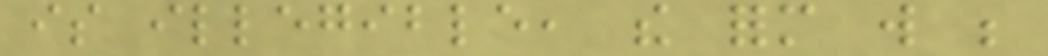is illegible, the form will be
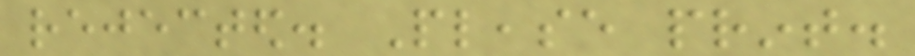rejected. Please print.
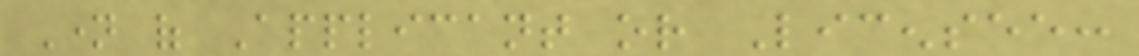Name of Applicant or Licensee:
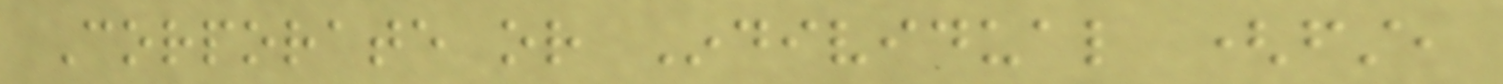Corporate or Individual (first,
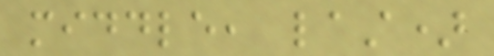middle, last)
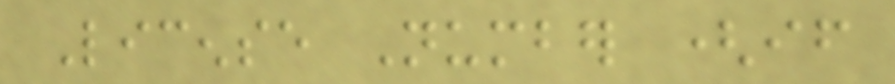License Number (if
